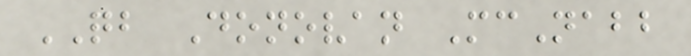QB Donovan McNabb
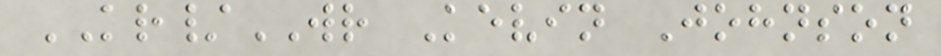KR/WR Kevin Johnson
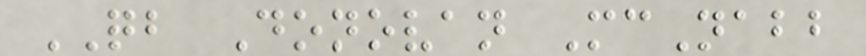QB Donovan McNabb
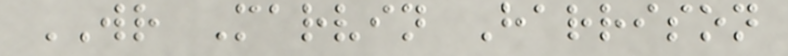WR Marvin Harrison
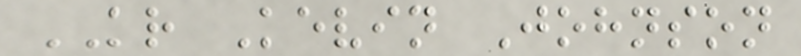KR Kevin Johnson
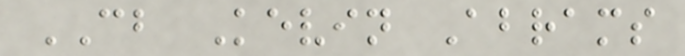CB Kevin Abrams
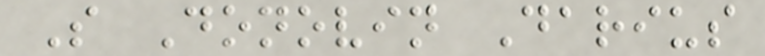S Donovin Darius
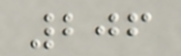206
